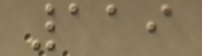119
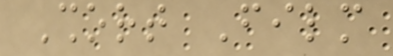Short Film
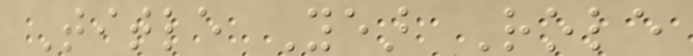Title Year Role
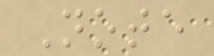Note
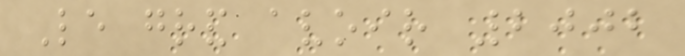Le grand avoir 2002
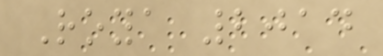Roya 2014
